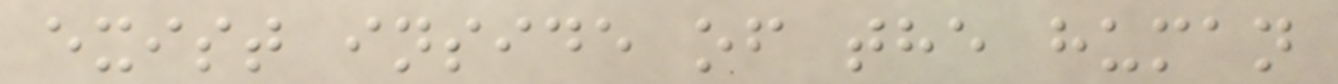exist inside of the human
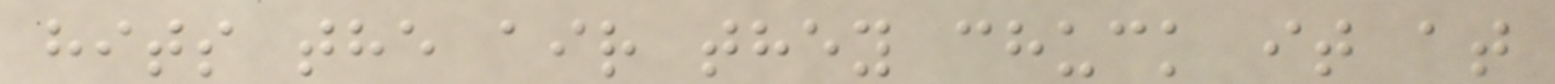hits the air they chuck it at
